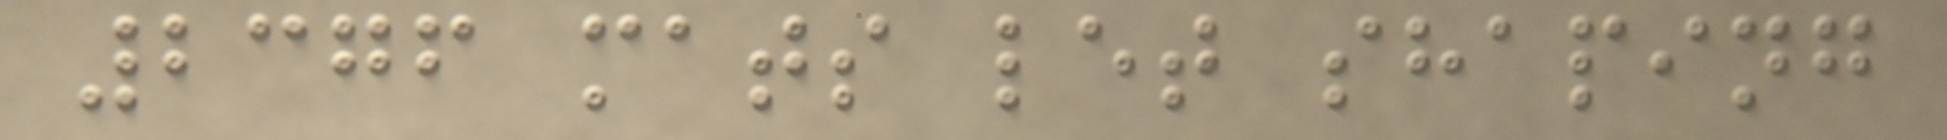2376 mats let shaping
